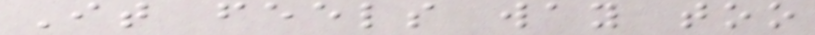It feels way too
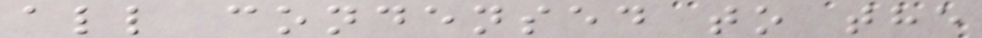all condensed to the
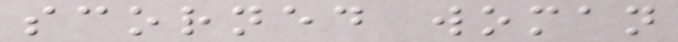scorned woman
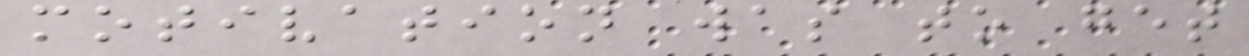motivation was to get
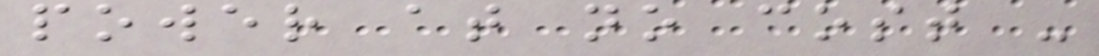power at no cost -
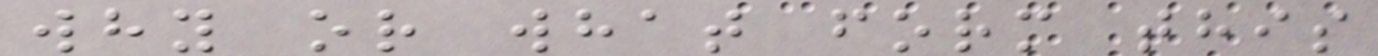why or what form this
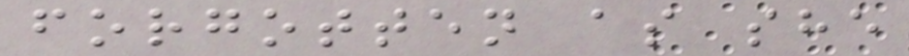forgotten as she
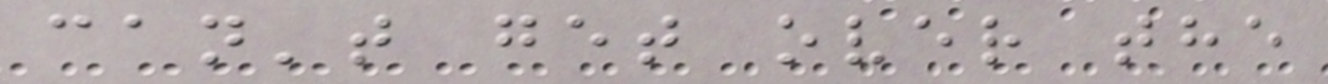can't get over the
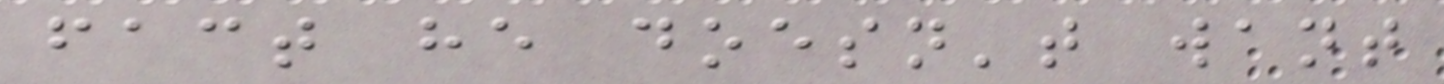fact he doesn't want
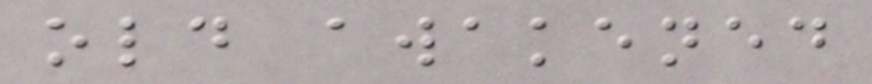old awakened
